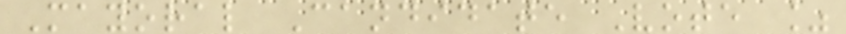Mayoral Candidate Vote %
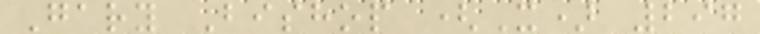Gary Bishop (X) 297
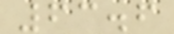63.6
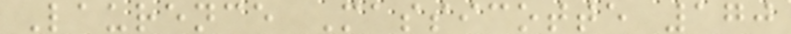Laurence Massicotte 170
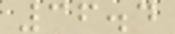36.4
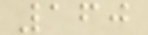160
